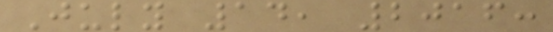July 14, 2016:
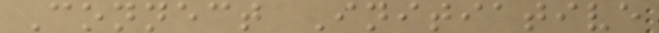Connect Initiative
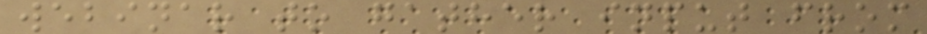webinar to gather input from
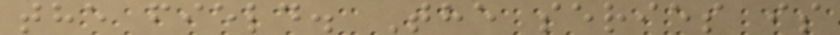the field. The series is
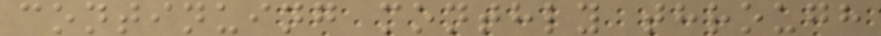continuing monthly through
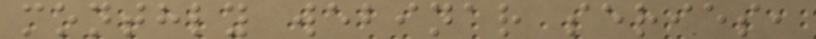monthly webinar series,
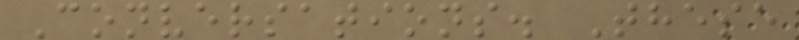Conversations. These
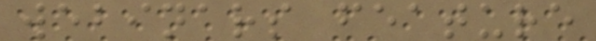webinars feature
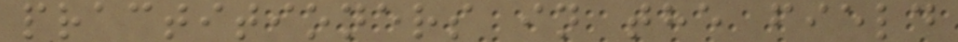practitioners in the field
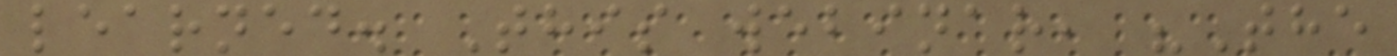learned. This webinar, "The
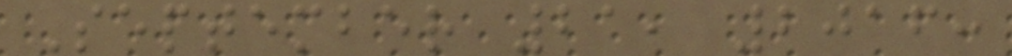September 21, 2016:
